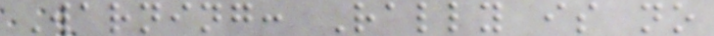Warning: Rally is no
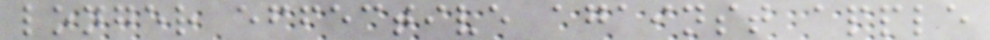longer effective against apple
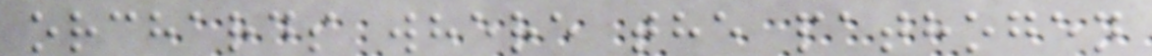orchards where the pathogen
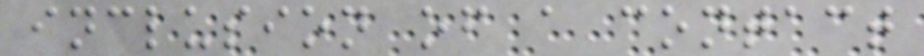inclusion of a contact
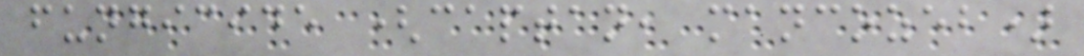fungicide (captan, mancozeb)
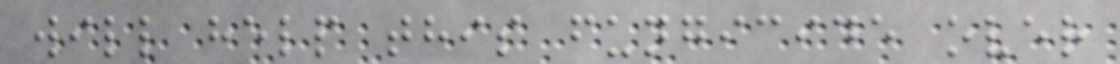will help this fungicide over
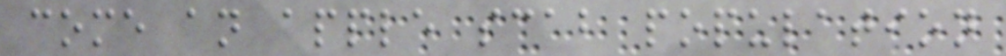come an apple scab population
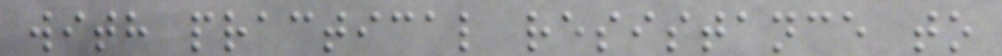with practical resistance to
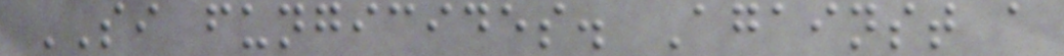SI fungicides. Against a
